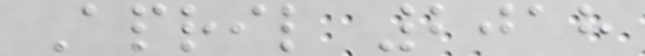April 2018
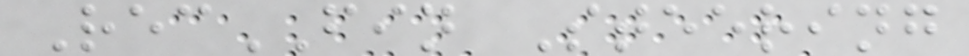RecFIN Steering
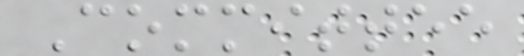Committee
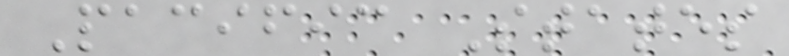Pacific States
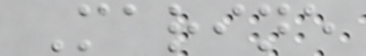Marine
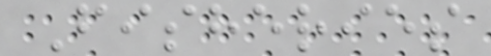Fisheries
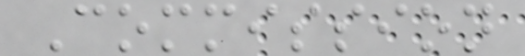Commission
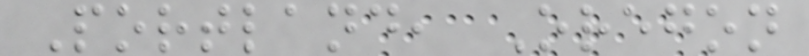Portland, Oregon
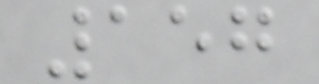157
